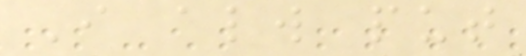I always put
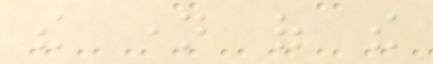the name of the
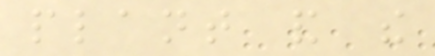plant and the
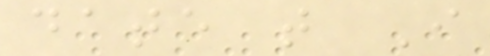date that I
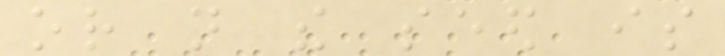or not the seed is
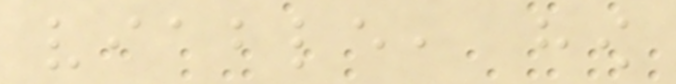viable, how
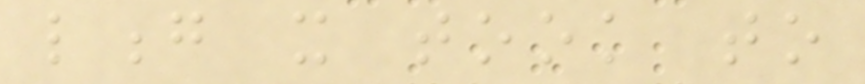long it took to
